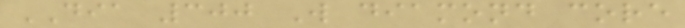DIA 300 W diamond core
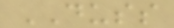DUSS
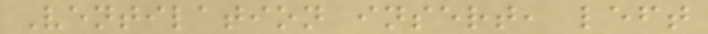Ventilation insert, left
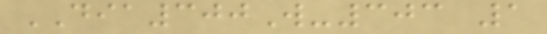DIA300W-303 1
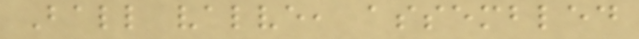Ball valve, assembled
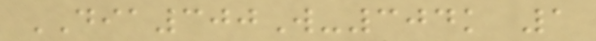DIA300W-304k 1
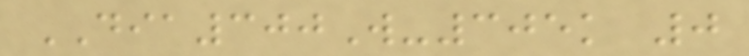DIA300W-305k 0
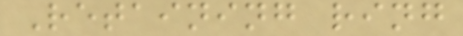Retaining ring
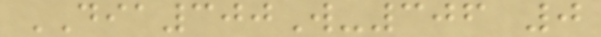DIA300W-306 0
